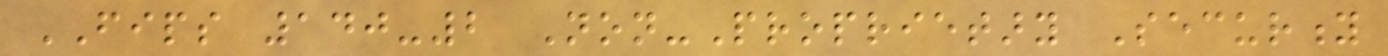FIPS 140-2 Non-Proprietary Security
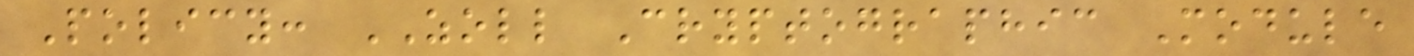Policy: ZOLL Cryptographic Module
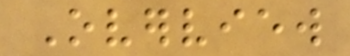Overview
